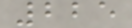225
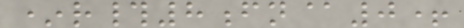*r#8fn@0+
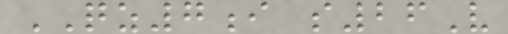QZ7i s26V
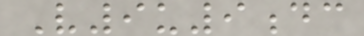V9u9dc
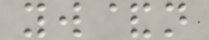yw&n
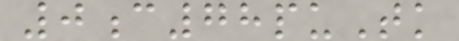0c78puTk
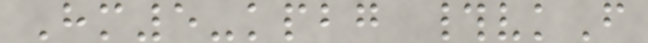Hm5-kpbg #vkF
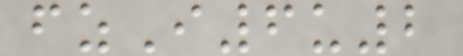fzI6u2
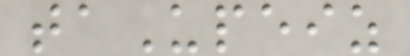taUpeiz
